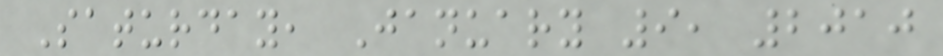Saturday, January 9, 2010
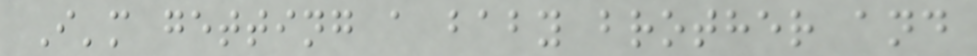I'm getting a baby brother and
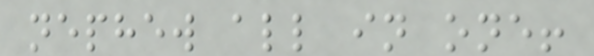nephew all in one!
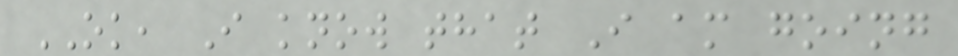OK, I know that I am going
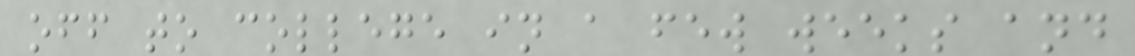off to college in a few weeks and
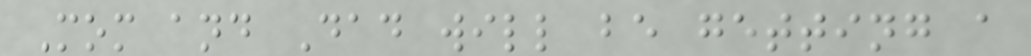Mom and Dad will be getting a
